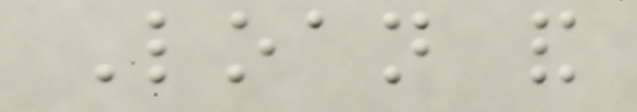Loan and
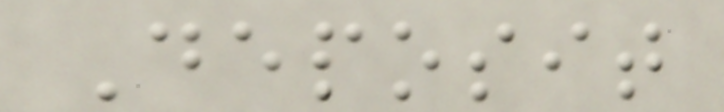Deposit
